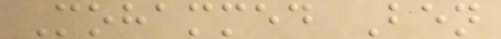Mohammed Ben
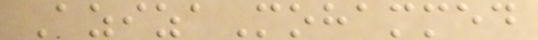AzizaMohammed
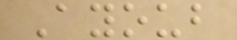Ayoub
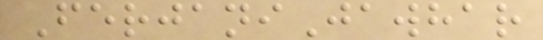FerjaniJawhar
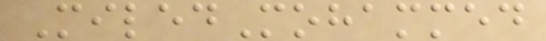MiledMohammed
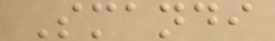Smandi
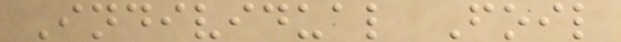Individual Foil
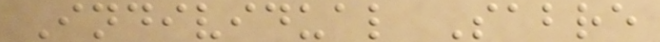Individual Sabre
